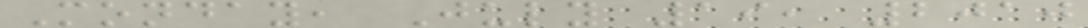Monday, July 19, 2010
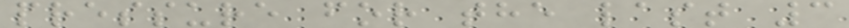pressure for the last 3
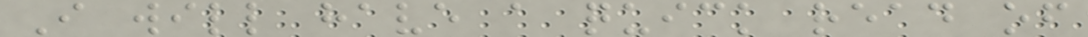I will have a quick read of
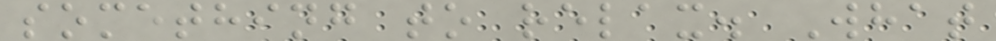something to relax. What
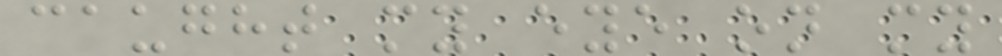caught my eye on my
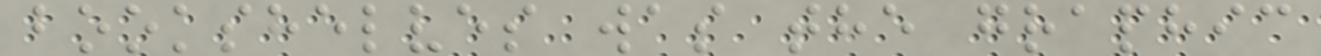bookshelves was the graphic
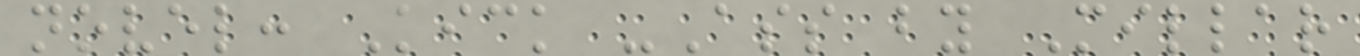novel: Kick -Ass by Millar
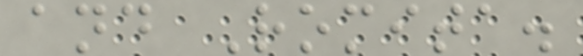and Romita.
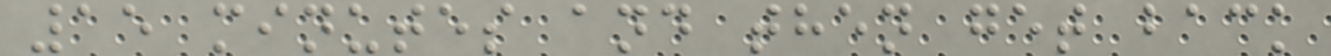15 minutes and then get back
